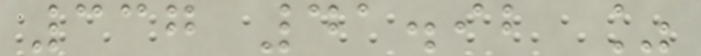337 41.92 %
